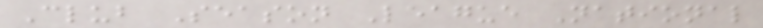Club Season League National
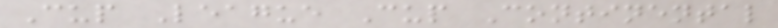Cup League Cup Continental
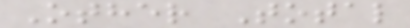Other Total
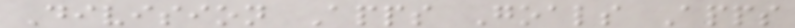Division Apps Goals Apps
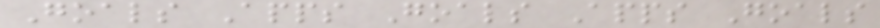Goals Apps Goals Apps Goals
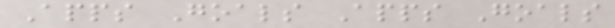Apps Goals Apps Goals
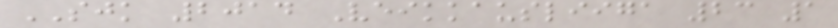SJK 2014 Veikkausliiga 23 1
